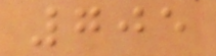705
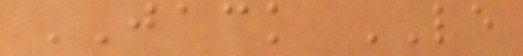JACK LE
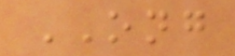ONG
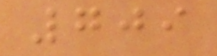709
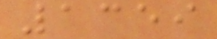1359
